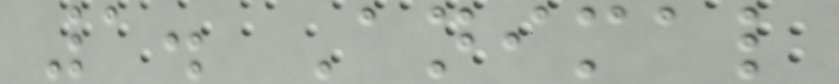1. Animal
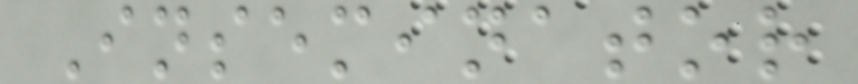Inseminator
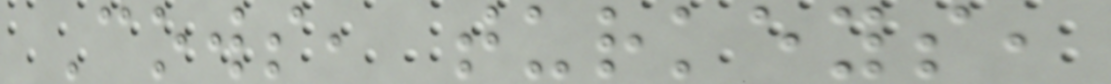Cows, turkeys,
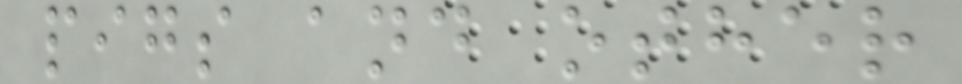pigs and other
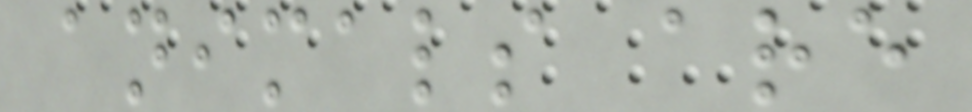animals are
